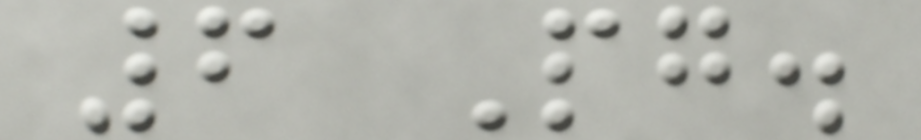6 Pg.
